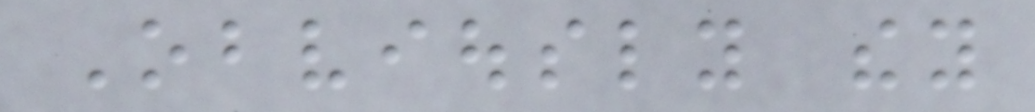Obviously they
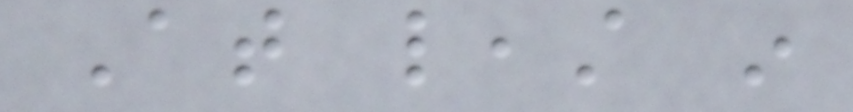At least in
